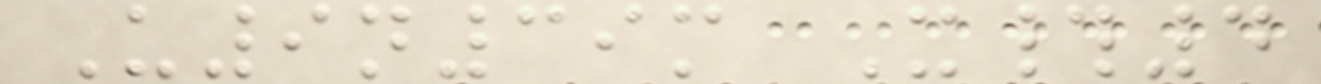U9n39m X#4
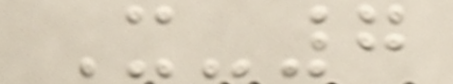X-7
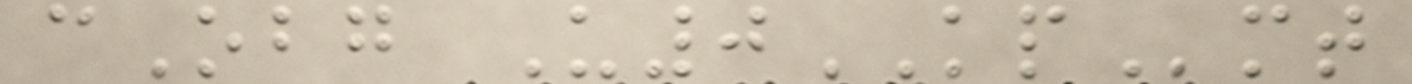cObg U0KPmt
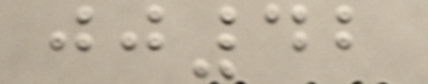jj42
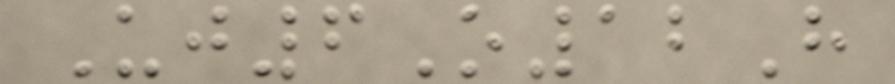Uj6O12H
